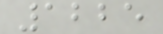1225
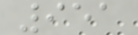951
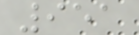951
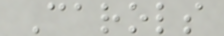Carols
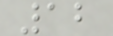12
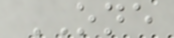ONE
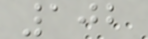102
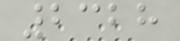2328
